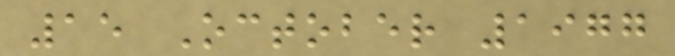15 October 1977
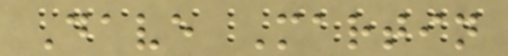Dave Martin
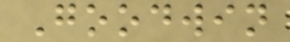Goodwin
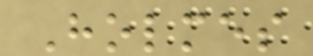Holmes
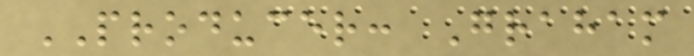PRODUCER: Graham
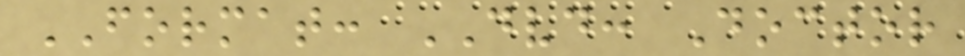FORMAT: DVD: Doctor
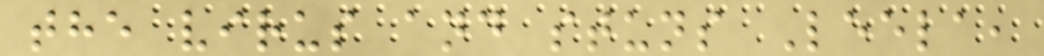the virus and stuns Leela,
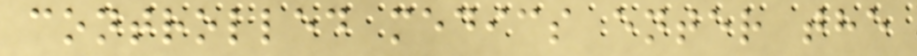controlled medics enter the
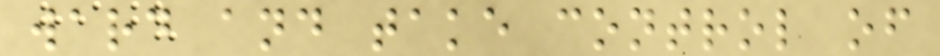ward and take control of
